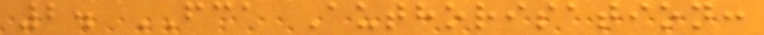2. FCA Authorisation:
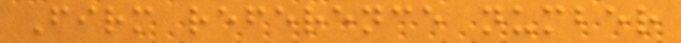Firm reference number
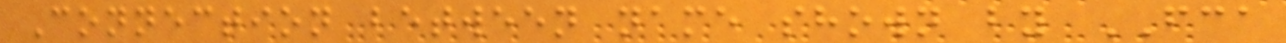Connection between name shown by FCA
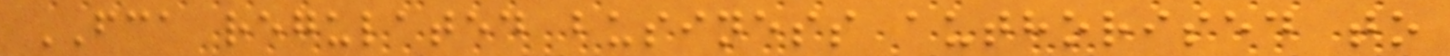FCA regulated business authorised to
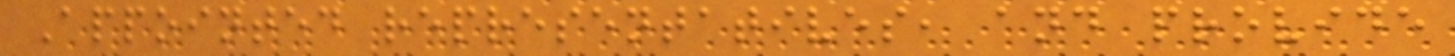Appointed representatives, and provide
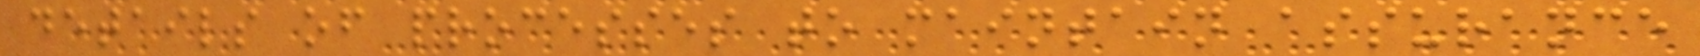details of processes to maintain assurance
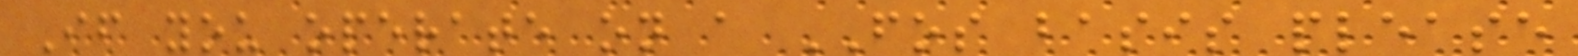If you operate on a FOS basis please
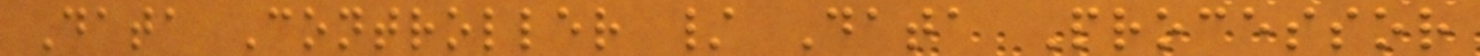Data Controller / Data Processor
